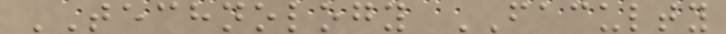TECHNOLOGY FACULTY
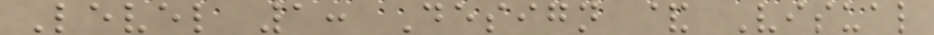Level 1: Design & Visual
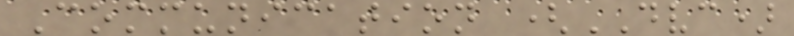Communication (DVC)
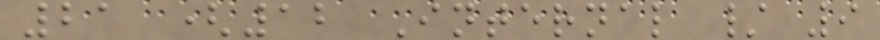21 (12 Internal / 9
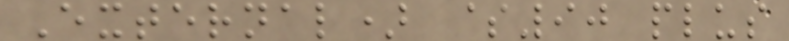External) $90 plus
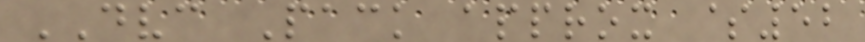DVC Pack approx $52
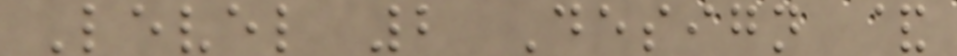Level 2 Design &
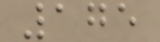175
